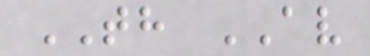TH AV
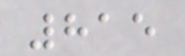815
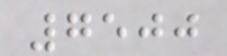7500
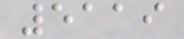5119
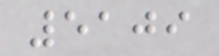5109
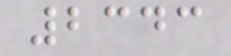2343
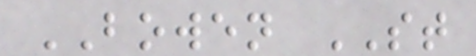BOWEN ST
